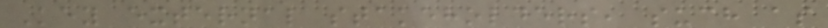Key external stakeholders, such as
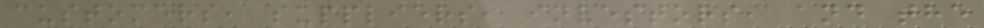customers, suppliers, investors, and the
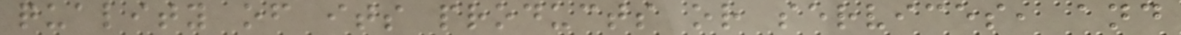quality of its products or services, and
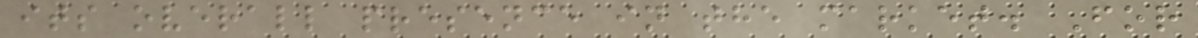its overall presence in the market. For
